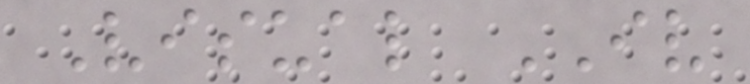Visual IV
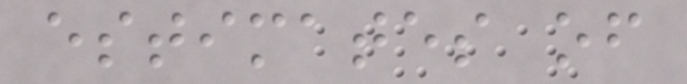estimates of
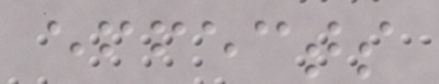effects
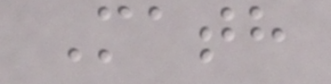Math
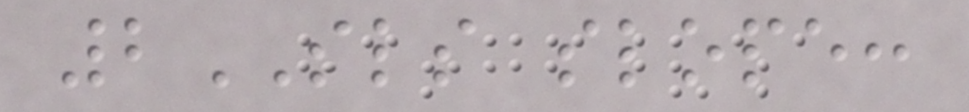2SLS slope:
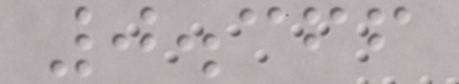0.366
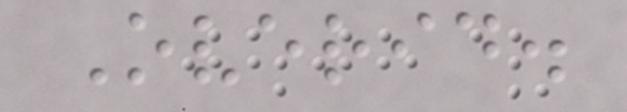Overid.
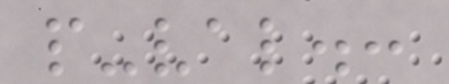p-val.:
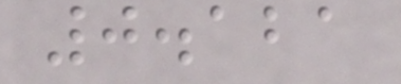0.121
